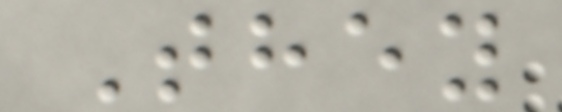They
